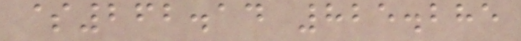$262.14 825.285
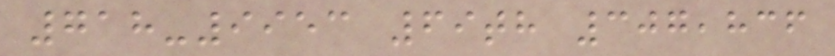718-9953 69th 307,836
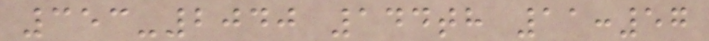353-2040 144th 11:57
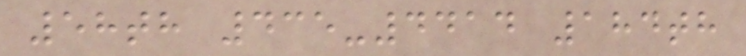58th 435-4414 184th
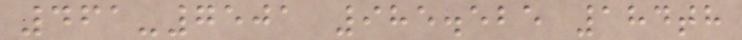461-7501 985.525 184th
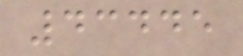43445
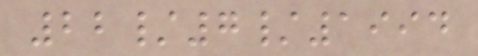22/7/1994
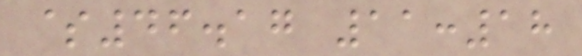$46.17 11:18
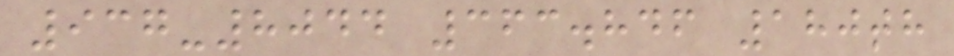937-8044 363.846 180th
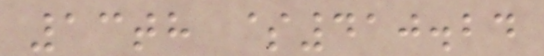13th $410.24
